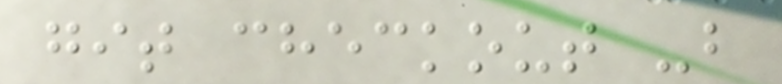git checkout -b
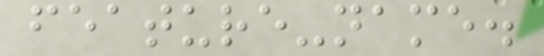feature-name.
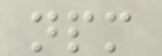npm
